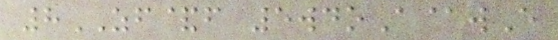8ZF&f 5wdoA@wE
